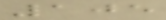105
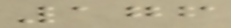176
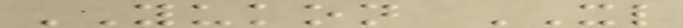YUKON XL
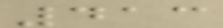413
